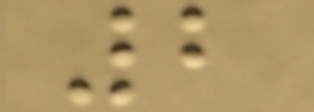2
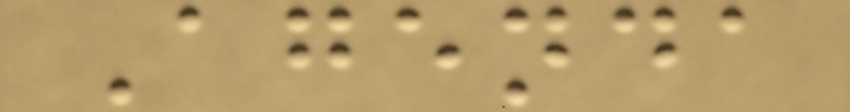Agenda
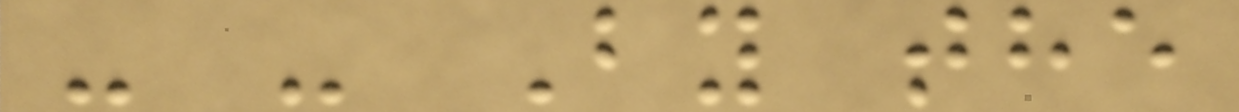- - By the
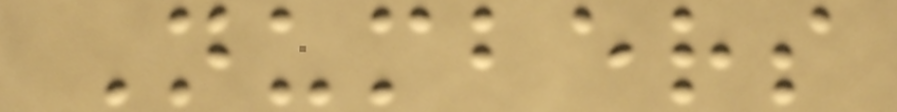Numbers
